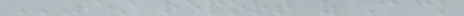TEST REPORT OF STACK
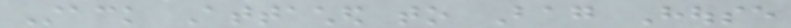Stack Attached to Bag House
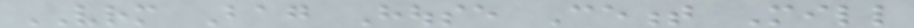VRM Bag House Cement Mill
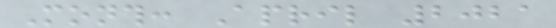Month: April 2021
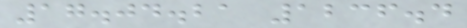17.04.21 1236.4
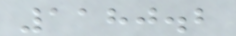1180.2
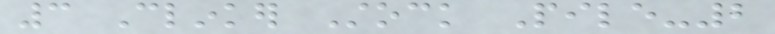3 Clinker Stock Pile-2
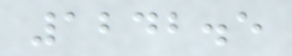1242.5
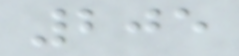205
